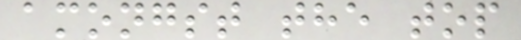amongst the top
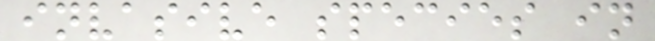invasive species in
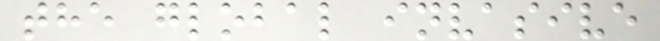the global invasive
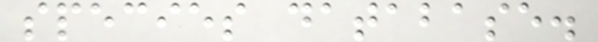species database.
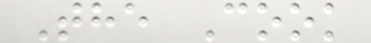The Cook
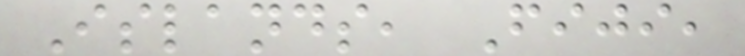Islands, Fiji,
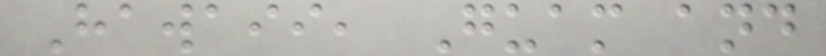Hawaii, Guam and
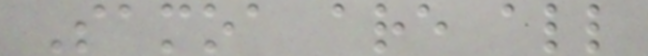Samoa are all
